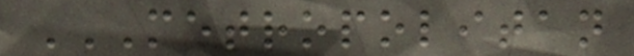METROPOLITAN
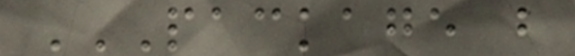PACKAGE B
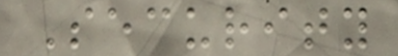Security
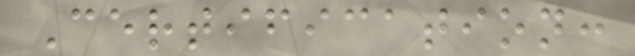Certification:
